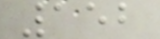152
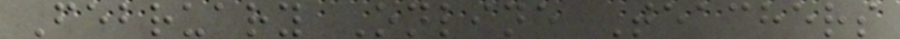February Online Teachers
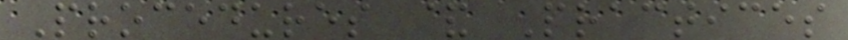Procedures & Practices
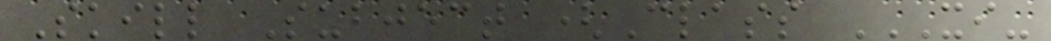Skill Subject (Class XI-
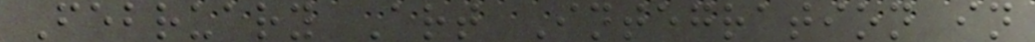February Art Integration in
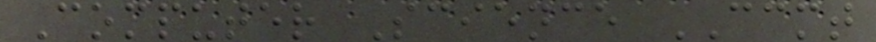Computer Science CCMT
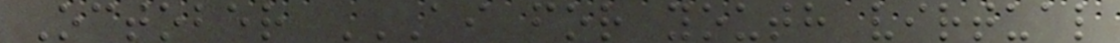October AI FOR YOUTH VIRTUAL
